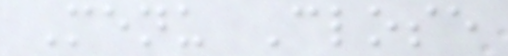Menu Close
